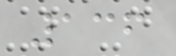136
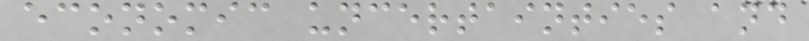economic uncertainties and
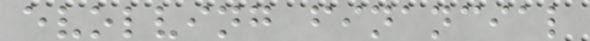evolving financial
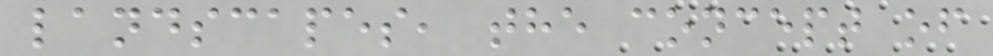landscapes, the concept of
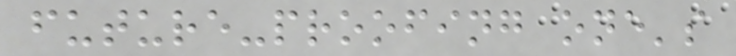future-proofing one's
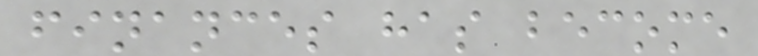finances has become
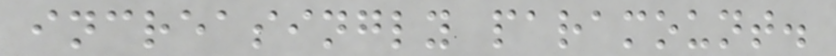increasingly paramount.
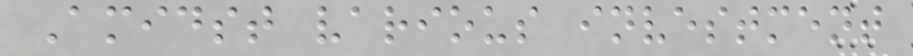Amidst various investment
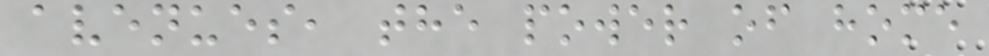avenues, the power of home
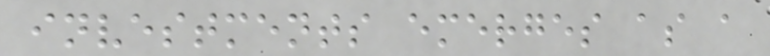investments emerges as a
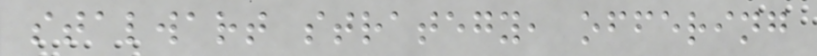stalwart strategy, offering
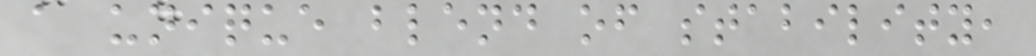a unique blend of stability,
